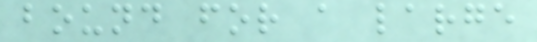bound for a large
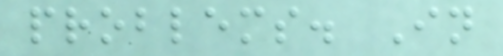problems. In
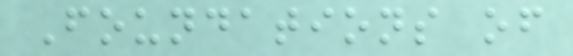Foundations of
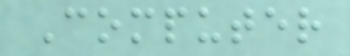Computer
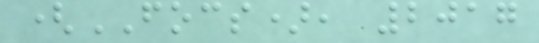(FOCS), 2017
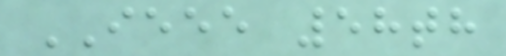IEEE 58th
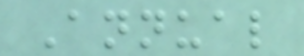Annual
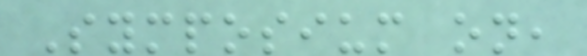Symposium on,
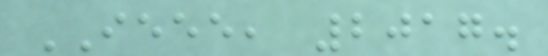IEEE, 2017.
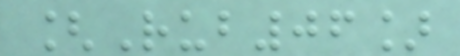[Rub06]
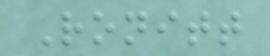Ronitt
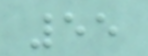55
